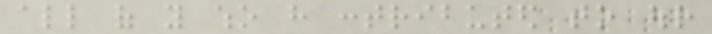all of you who have contributed to our
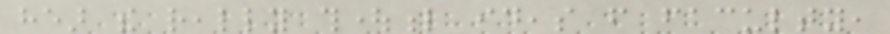hear the really thoughtful ideas from faculty,
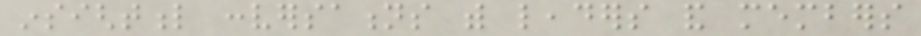insightful conversations with leaders and members
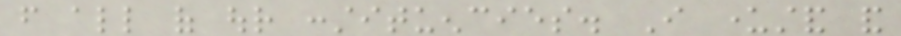from all of our constituencies. I understand and
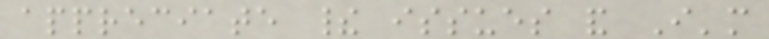appreciate their issues and I'm
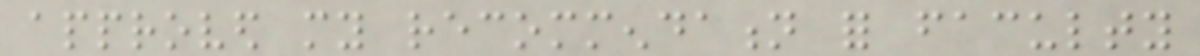approved my recommendation for faculty
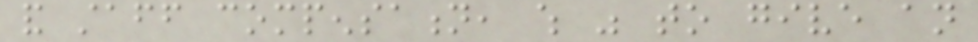and staff compensation, which was to give an
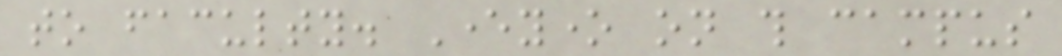to faculty. Everyone on this campus
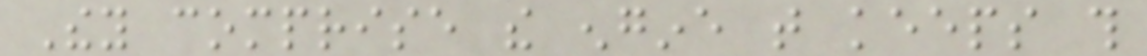They comprise the engine that keeps this
